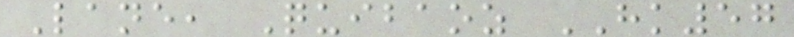Lane, Quibaoz HK57
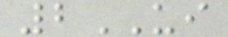2UI
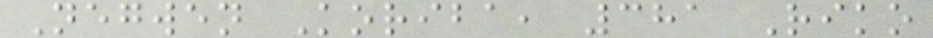Negwen Koriba, 381 Riko
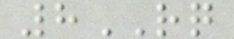8RQ
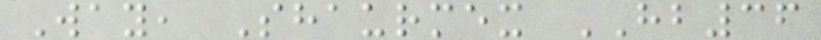Way, Shaurmex HB36
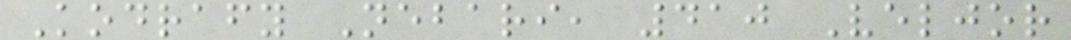Kodrafy Nebari, 410 Veljor
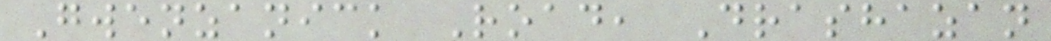Gwenzanick Road, Drashazan
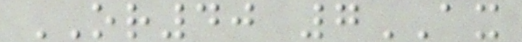OR40 7AX
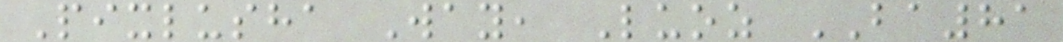Pixlusha Way, Luoz BA81
